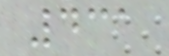431
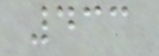433
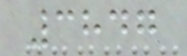3847
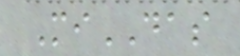MiDAS
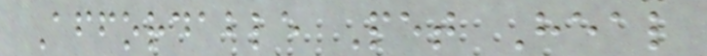Affordable Pet Heal
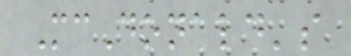McDonald's
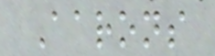Aarons
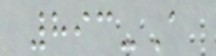893-A
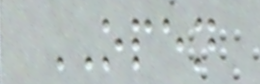OPEN
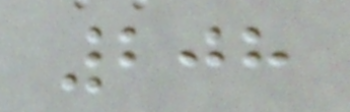208
